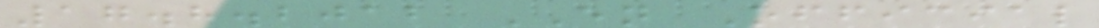17.8.2012 EN Official
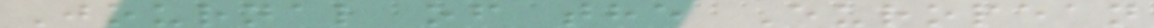Journal of the European
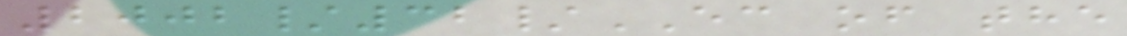2002/32/EC of the
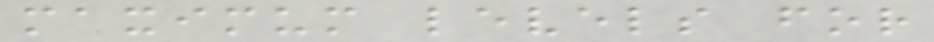maximum levels for
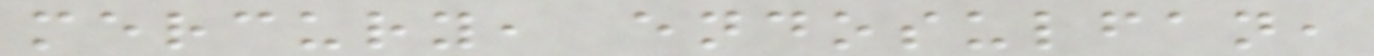mercury, endosulfan,
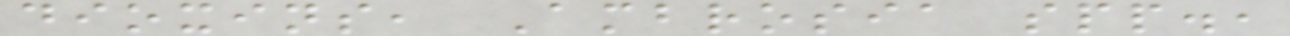dioxins, Ambrosia spp.,
